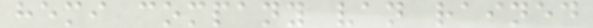hemi company van rained
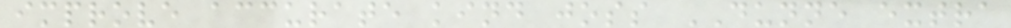improve accurate kind joss DUNNE extra
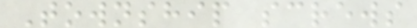Township screws
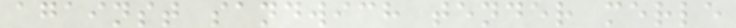against sandwich tender merle
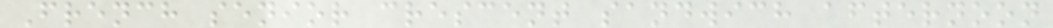French senior crescent sandwich afternoon
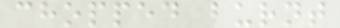chopped burnt
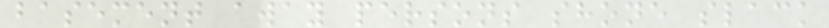basement away persons shone slack
